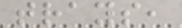trays,
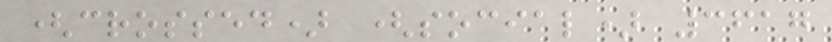(crossed) (social) 3617
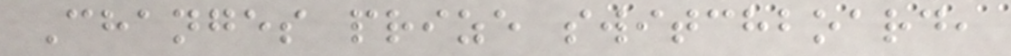Changes prize switchboard,
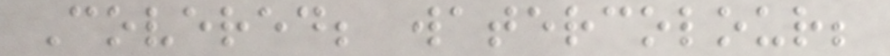Covered; watercolour;
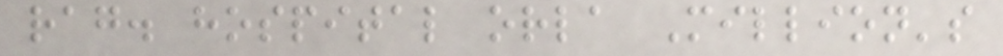rag. hospital orla Million's
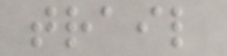trail
